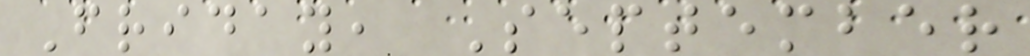Friday, September
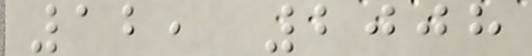12, 2008
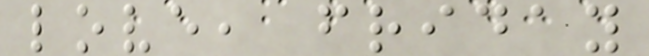love, friday
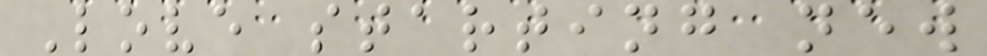Love starting new
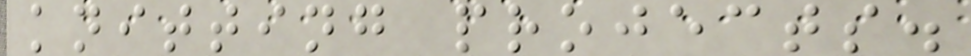knitting projects.
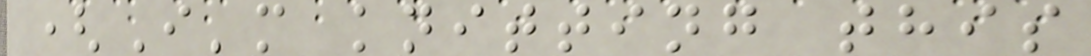(I'm knitting this
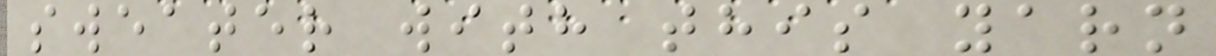sweater with this yarn
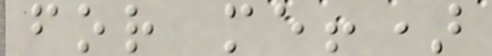for me!)
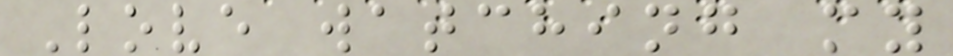Love watching my
